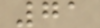71
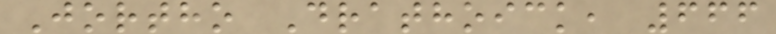Jortho Drathoick, 666
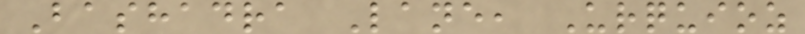Bashadra Lane, Urquioz
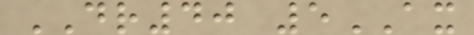DR40 5AX
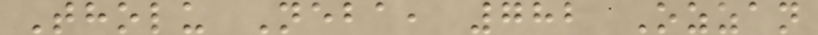Tholu Neba, 782 Ozzan
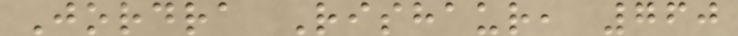Jordra Rishaur, 760
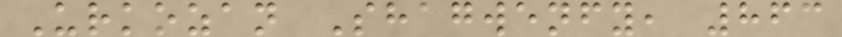Urkozan Shagwenfy, 863
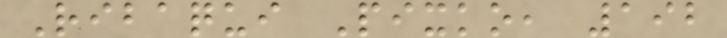Ribaqui Pixko, 192
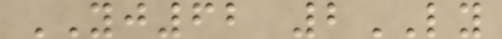YJ62 2LY
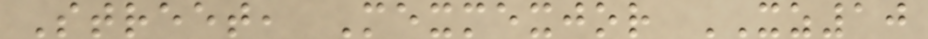Street, Mexmexjor XZ10
